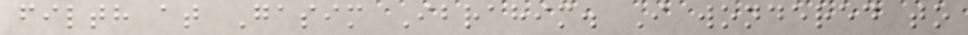filth at Gasim Ibrahim. I wondered to
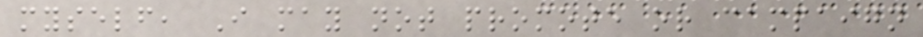myself, I may not promote or campaign
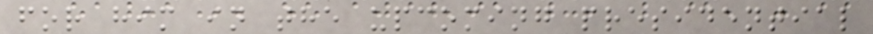for him in the upcoming presidential
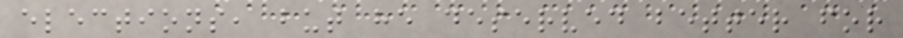elections, but he deserved better for
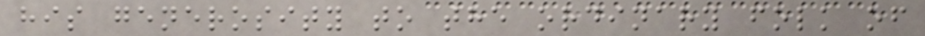his generosity to the ordinary folk of
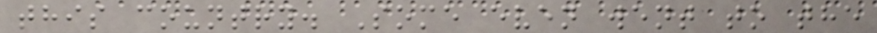this country. Some even went to the
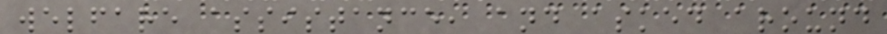welfare assistance, and asked around
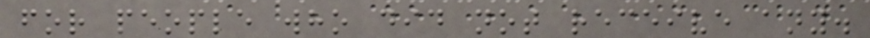for people who did not receive any.
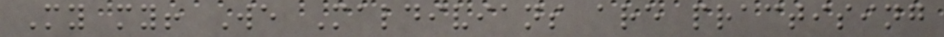My my! We Maldivians are practising
